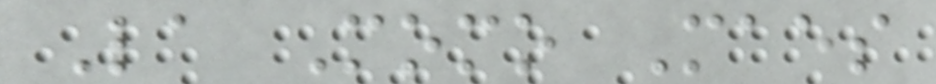La Momo Maes
